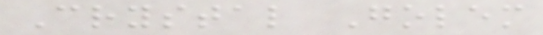Crystal Golem
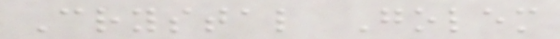Crystal Golem
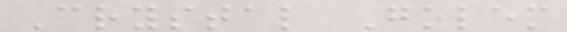Crystal Golem
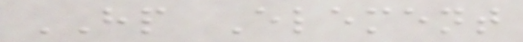HP Element
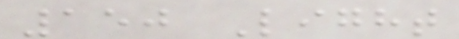150 Light
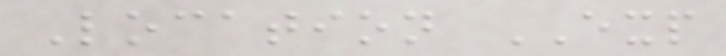Location EXP
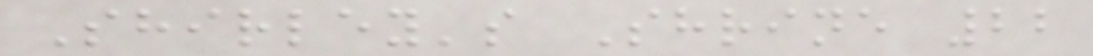Shirley's Shrine 22
